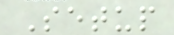Setup
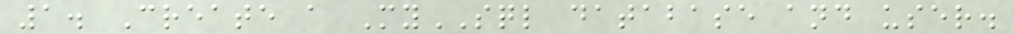1. Create a MySQL database and user.
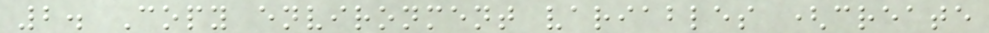2. Copy environment variables (create
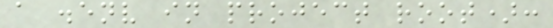a .env in project root):
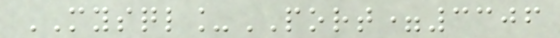MYSQL_PORT=3306
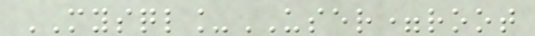MYSQL_USER=root
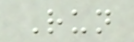Run
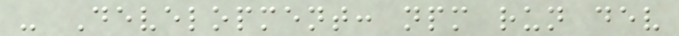- Development: npm run dev
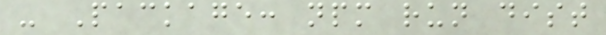- Package: npm run dist
